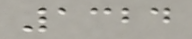1324
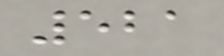521
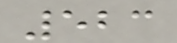523
